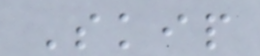Skip
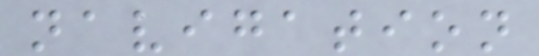navigation
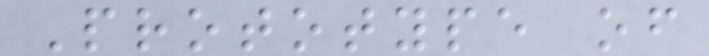Prototype of
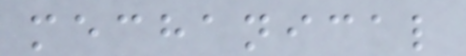mechanical
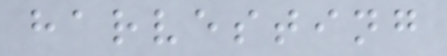harvesting
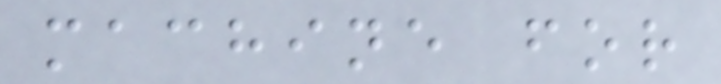machine for
